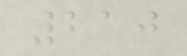210
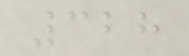328
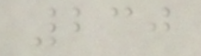230
